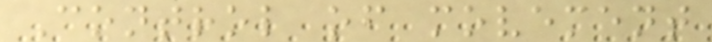Control of movement
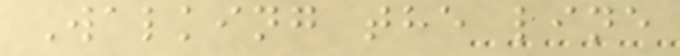Walking the line
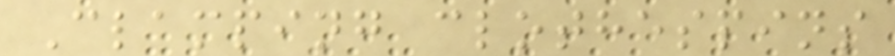Clamping clothespins
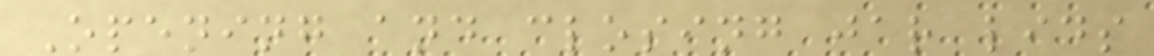Opening and closing jar lids
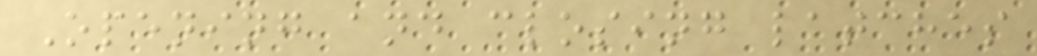Opening and closing latches
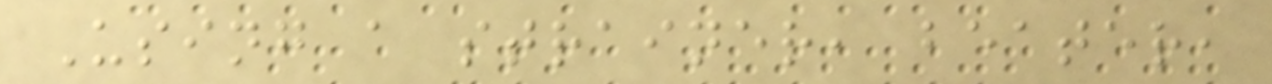Using a strainer, beater,
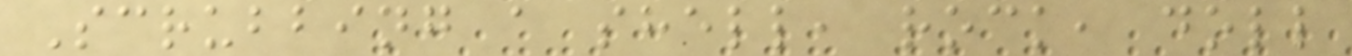Scrubbing a shell, rock, doll
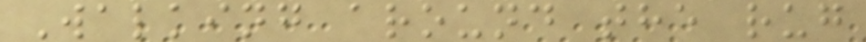Walking around the rug
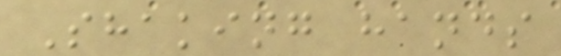Shaking hands
